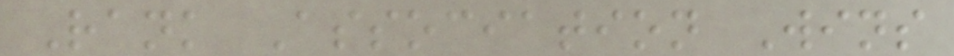Rank Association Wins
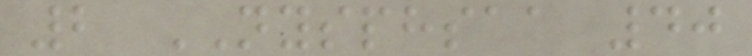2 NYSPHSAA 40
